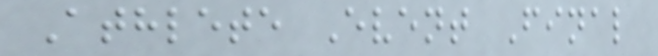Athlete Event Final
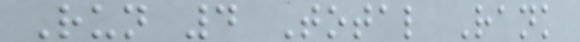Run 4 Total Rank
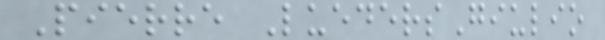Pierre LuedersGiulio
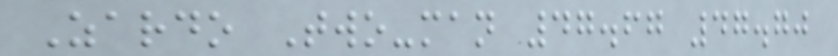Zardo Two-man 47.67 47.70
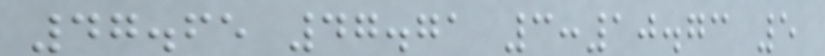47.65 47.71 3:10.73 5
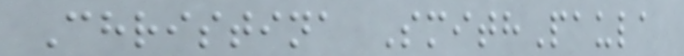Christina SmithPaula
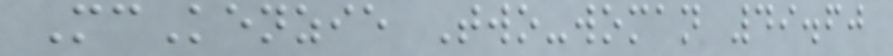McKenzie Two-woman 49.60
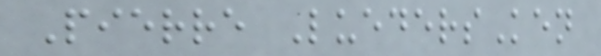Pierre LuedersKen
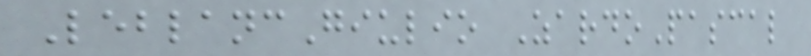LeblancGiulio ZardoPascal
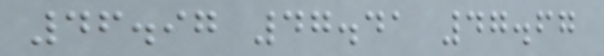46.97 47.41 47.67
